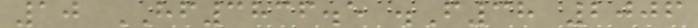10 HF3836.5 .F38 2006
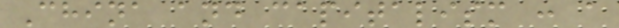China and capitalism : a
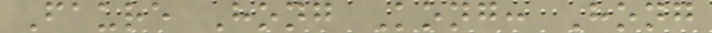Faure Hong Kong: Hong
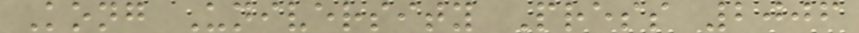Kong University Press 2006
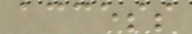access
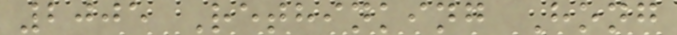2005 Rethinking Hong
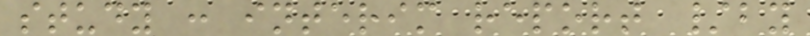study : interim report /by
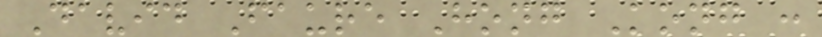David Faure Hong Kong :
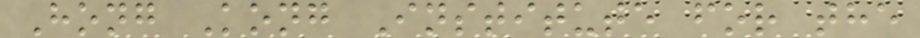Hong Kong Institute for the
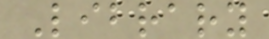Library
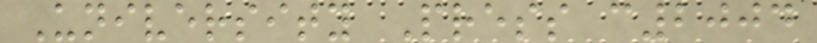University Press c2004
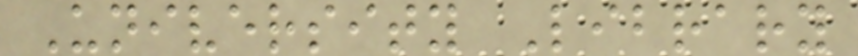University Library
